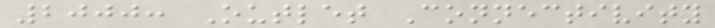2000: Outlet Connectivity
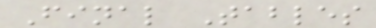Final Tables
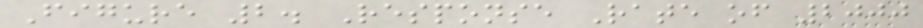Figure 2. Response Rate of 2000
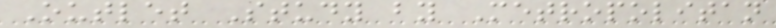Outlet Study by Metropolitan
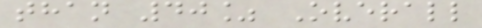than 40% Overall
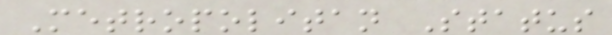Metropolitan Status
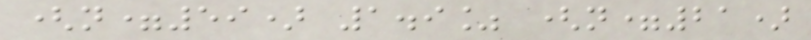(n=59) 1.9% (n=21)
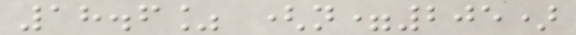18.6% (n=205)
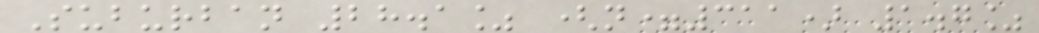Suburban 28.1% (n=311) 1.7%
